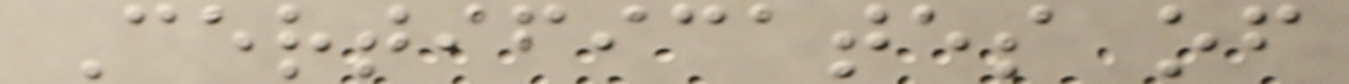Certificates of
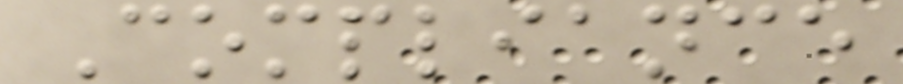Compliance
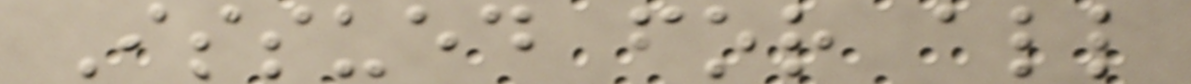Issued for all
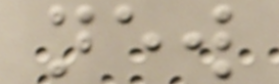new
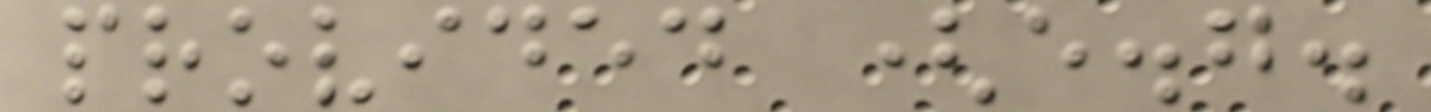provided (e.g.
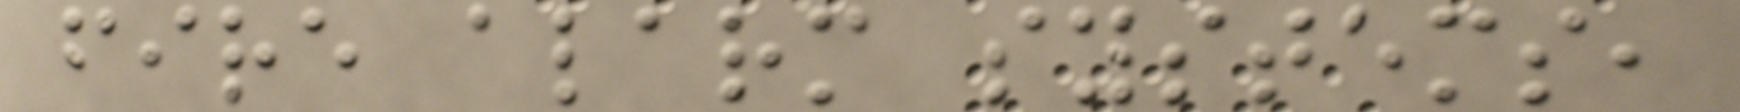fire alarm systems,
